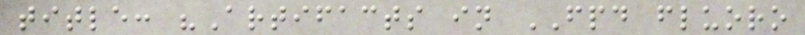title: "Artifacts in FPD fluoro
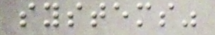systems"
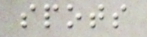spots
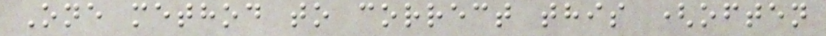One method to correct this (often
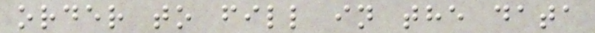order to fill in the data
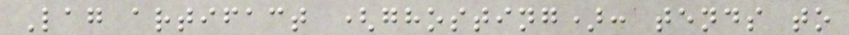Lag artifact (ghosting): tends to
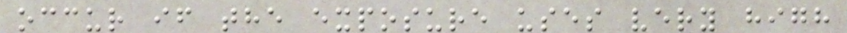occur if the exposure uses very high
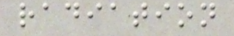radiation
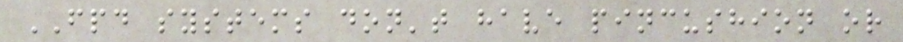FPD systems don't have pincushion or
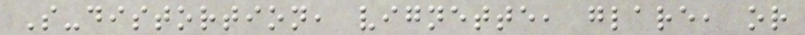S-distortion, vignette, glare, or
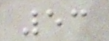53
